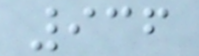936
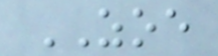ZOE
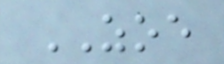ZOE
